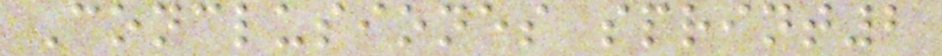Conclusiones sprint2
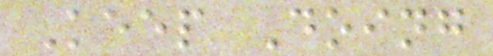Keep Doing
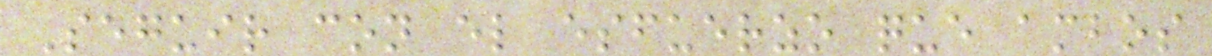Seguir con el esfuerzo que ambos
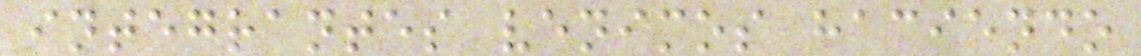integrantes venimos haciendo
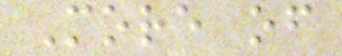More of
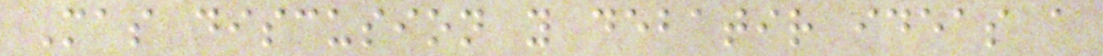Mas discusion y debatir ideas a
